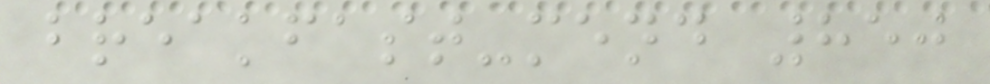breakfast-mend 850
